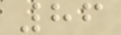86
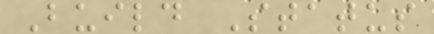Build Status
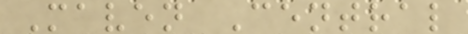Maven Central
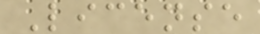License
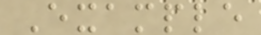Example
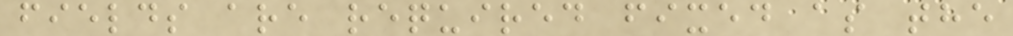fields are required fixed as the
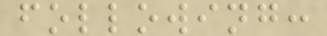following:
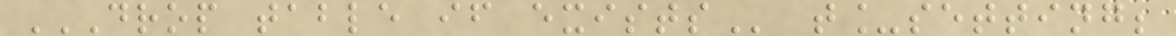DROP TABLE IF EXISTS t_setting;
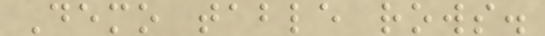Demo table rows.
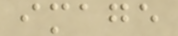image
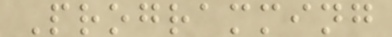Programming
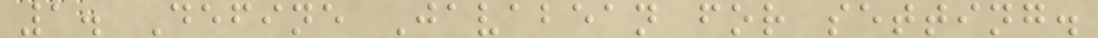1. Define Javabean for setting.
